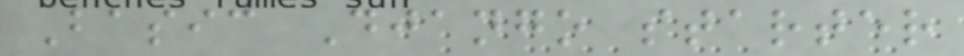Basic Django starter
